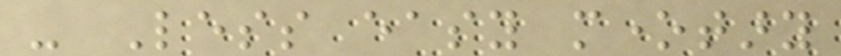- Less easy monetary
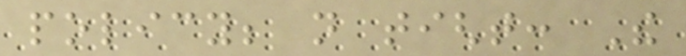policy; not tight: The
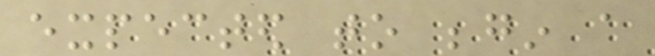expected to begin a
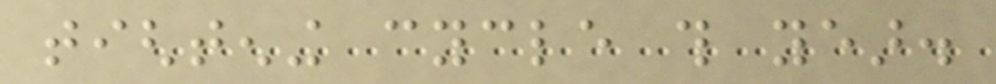tightening cycle this year.
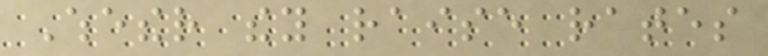Whether they raise rates
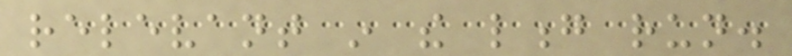relevant in the long run.
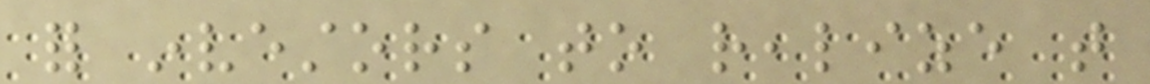for investors to realize that
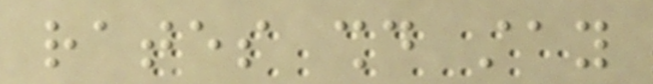rates should stay
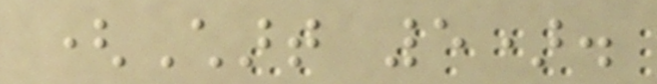(Chart 5).
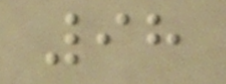98
